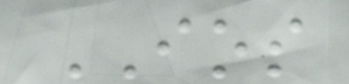IOS
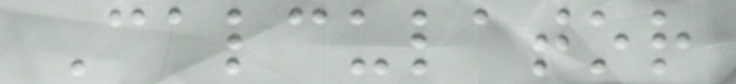Calculator
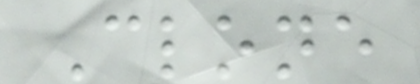Clone
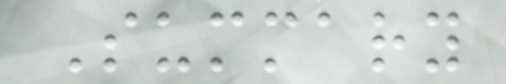Summary
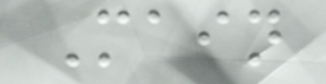Main
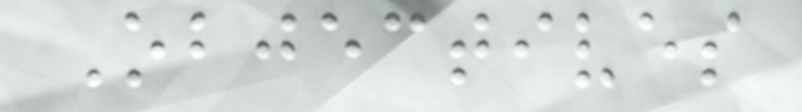Objectives
